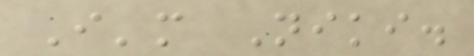I'm Niki.
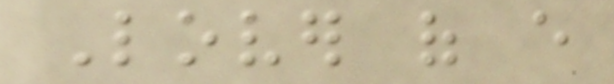Lover of every
